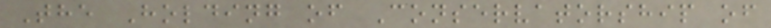The Holding of Conservatorship of
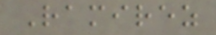Ramirez
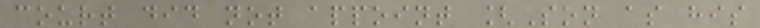court did not appoint [Son as his
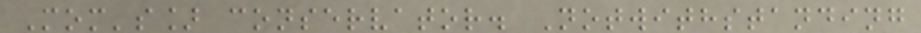Mom's] conservator. Notwithstanding
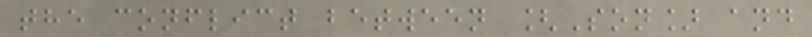the conflict between [Son] and
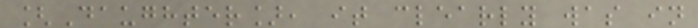[Daughter], it clearly was in
